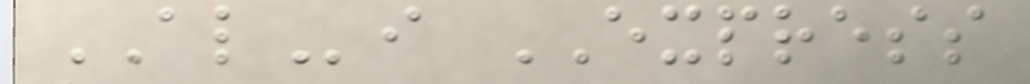ALi EXPRESS
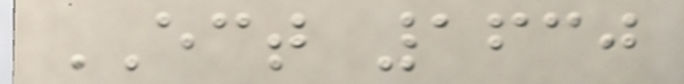ECT 1630
